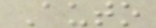Auto
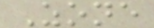Zone
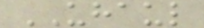UHAUL
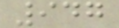947
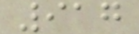917
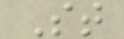St
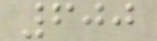600
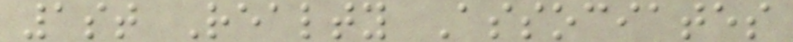1st Realty Associates
